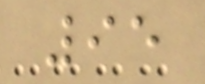95
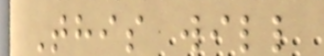This will
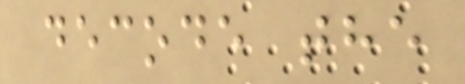decode the
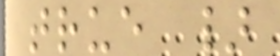true }
